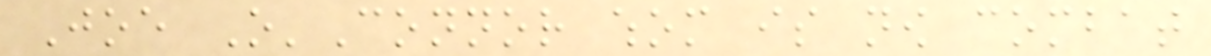Joe O'Connor whom is now combat
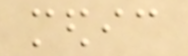medic
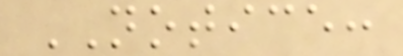NOTICE:
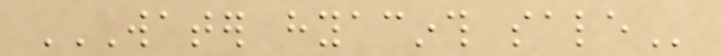WATER HYACINTH SALE
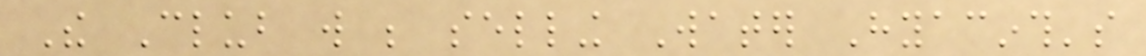The Club will be selling Water Hyacinth's
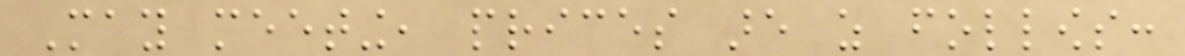May meeting, prices are as follows:
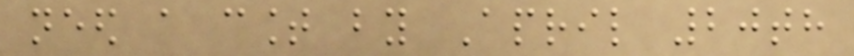need a count by April 20th
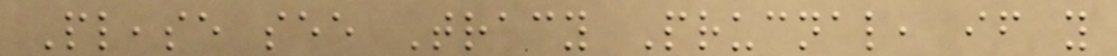Please see Tracy Prucnal, if you
